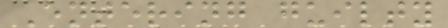Entering guilty
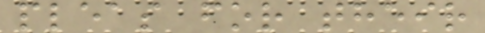pleas for their
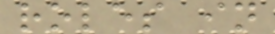roles in
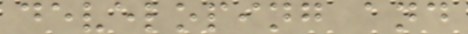developing and
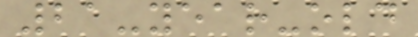21-year-old
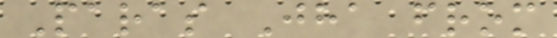Paras Jha from
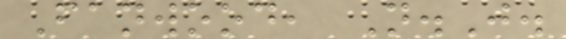Fanwood, N.J.
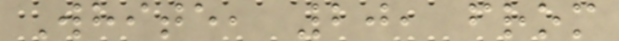White, 20, from
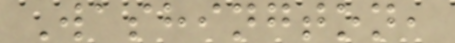Washington,
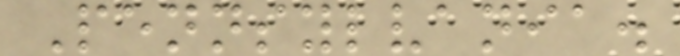Pennsylvania.
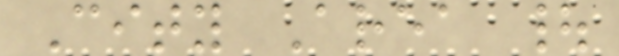City Area |
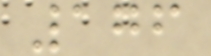176
